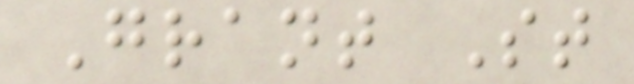Grant St
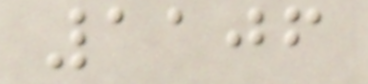1106
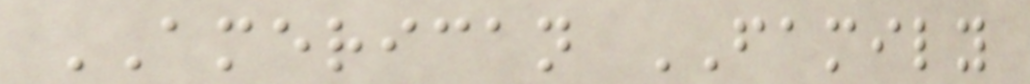AMERICAN FAMILY
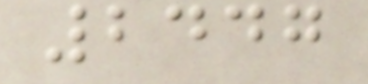2447
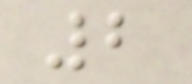2
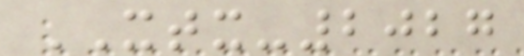XTX-2027
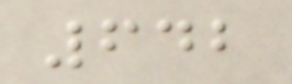642
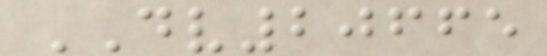DV20665
